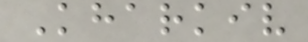Kharkiv
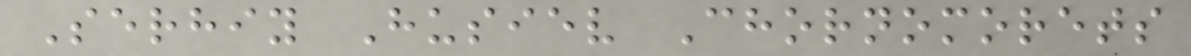Serhiy Husiev Chornomorets
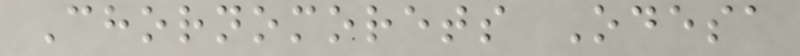Chornomorets Odesa
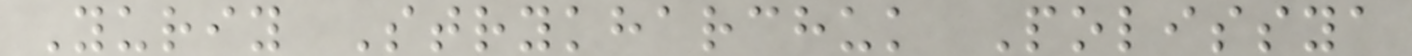Yuriy Strykharchuk Polissya
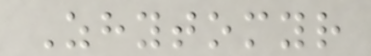Zhytomyr
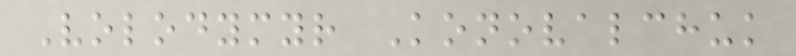Volodymyr Konovalchuk
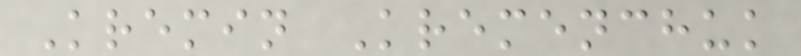Kremin Kremenchuk
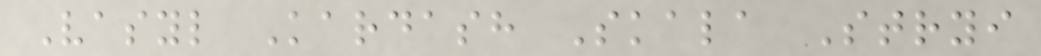Vasyl Kardash Skala Stryi
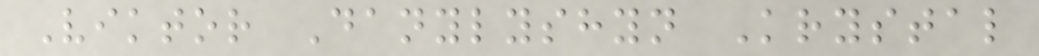Viktor Danylyshyn Krystal
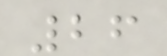26
